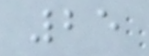25
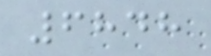6848
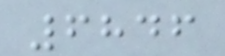6846
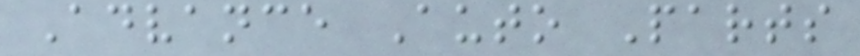Advance Auto Parts
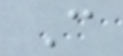C
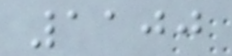1100
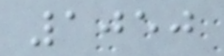1050
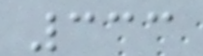333
